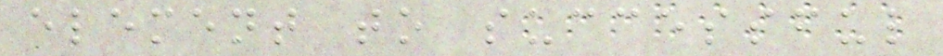element to successful
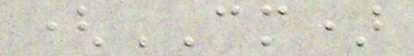(CM)
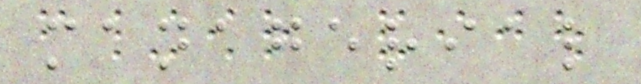managerial
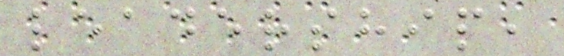leadership,
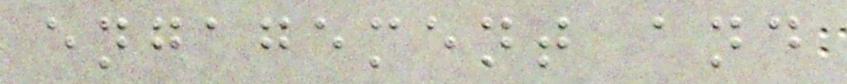engagement and
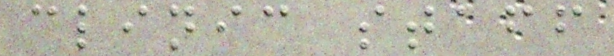clinic staff
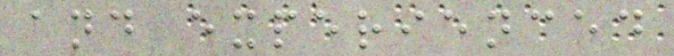and experienced
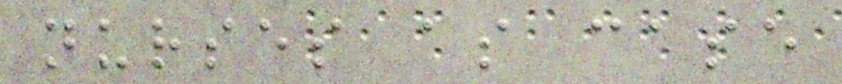nurses as case
